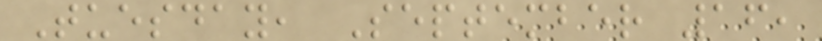Tuesday, September 16,
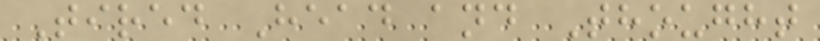Tired Head and Thought
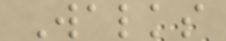Walks
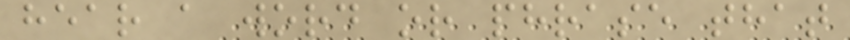hear a word or phrase that
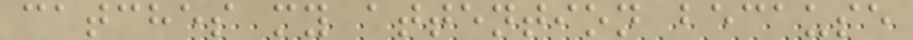catches my attention because
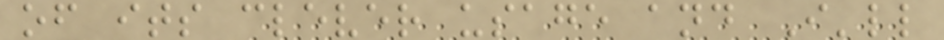of its clever usage and I'll
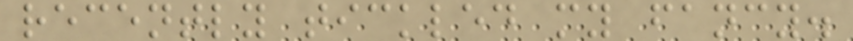recently tickled my fancy.
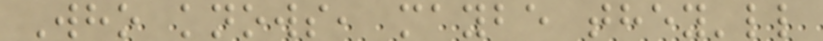Who knows, maybe they'll
